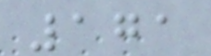171
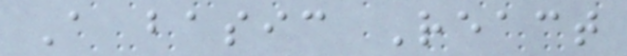A basic React
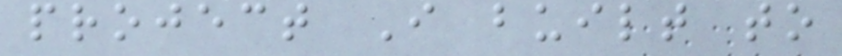project I built to
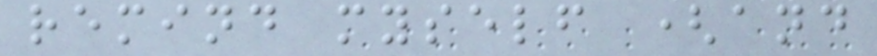remind myself (and
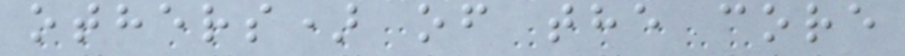others) of the core
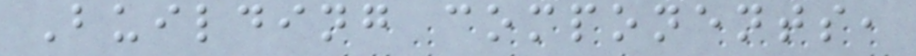Building components,
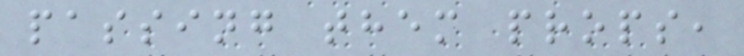passing them props,
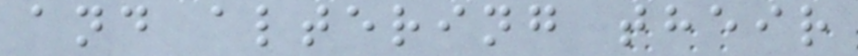and altering their
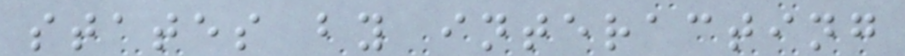states by interacting
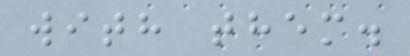with them.
